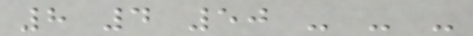8 4 50 - - -
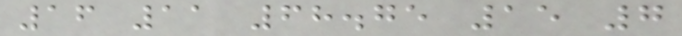16 11 68.75 15 7
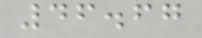46.67
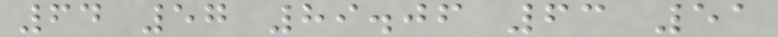64 57 89.06 63 51
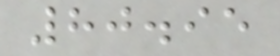80.95
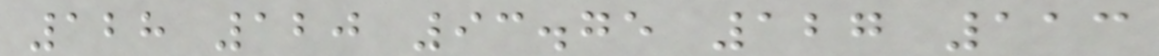128 120 93.75 127 113
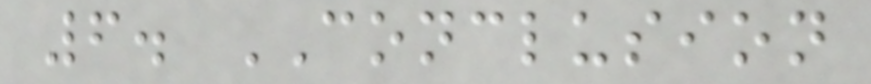6. CONCLUSION
